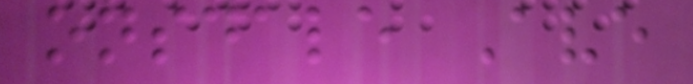onsdale Ave
